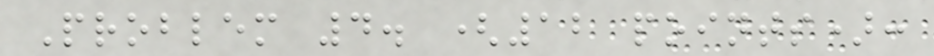Problem 4. (12 points):
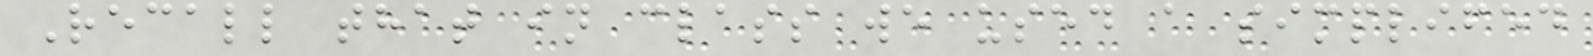Recall that in class we used a simplifed
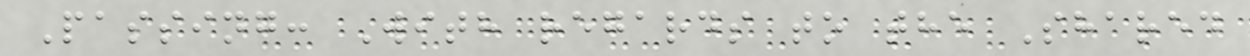Passing: With regards to the Shared
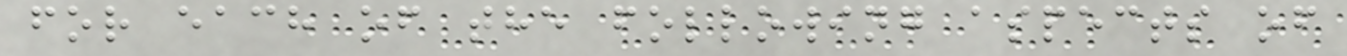for each of the following aspects of
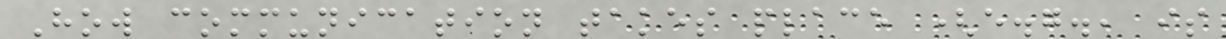How communication takes place (e.g., is
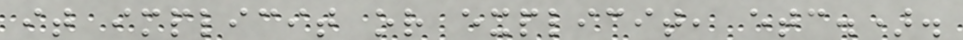it implicit or explicit, etc.).
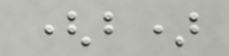(b)
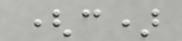(c)
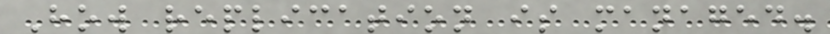How replication is managed.
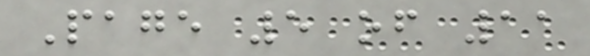Page 5 of 11
